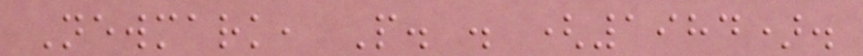Newmark, P. . (1984).
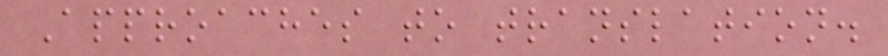Approaches to translation.
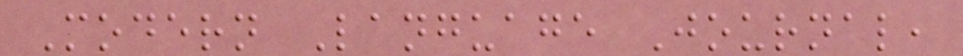Modern Language Journal,
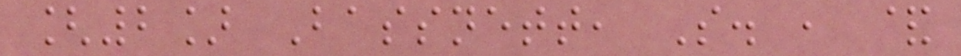[2] Bassnett, S. , &
